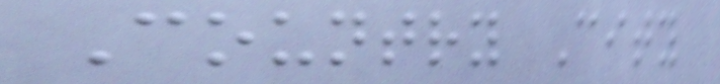Country City
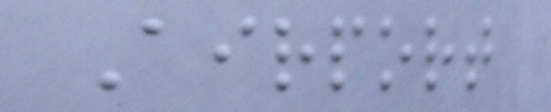Airport
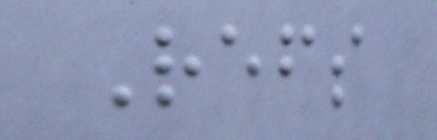Refs
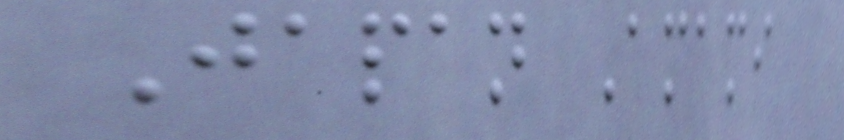Japan Amami
